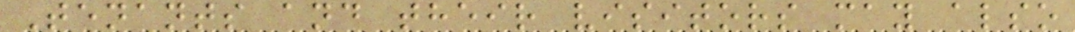Tenants and their visitors may also
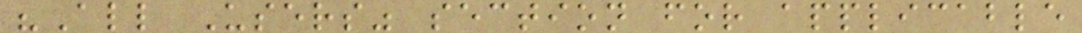"All Users" section for applicable
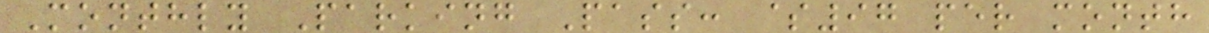Monthly Parking Pass: $97 per month
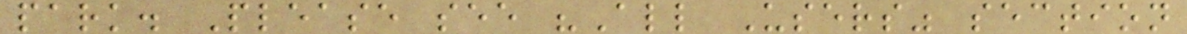park. Please see "All Users" section
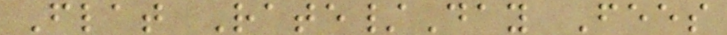Flat Rate/Day Fees
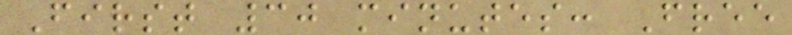First 30 minutes: Free
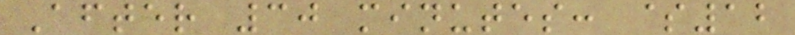After 30 minutes: $12
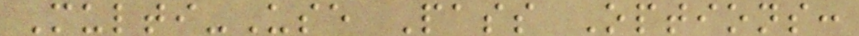Multi-Use Pass Options:
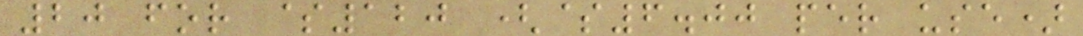20 for $120 ($6.00 per use)
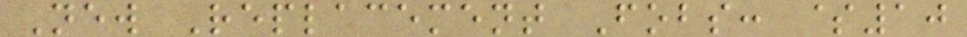New Replacement Fobs: $10
